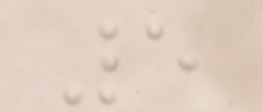5
